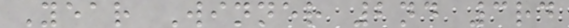Year Winner 2nd 3rd
